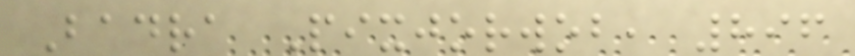Badra Pixjorwob, 896
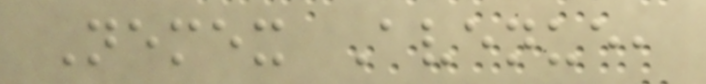Nemex Avenue,
